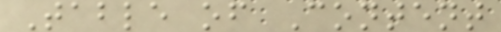Table of Content
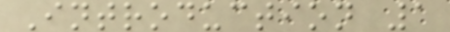Introduction 1
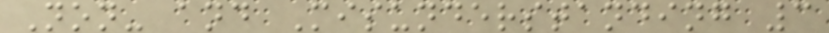Non- and Misunderstanding 3
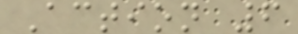Action 6
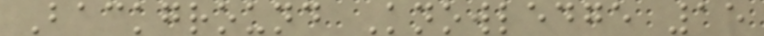Background Knowledge 15
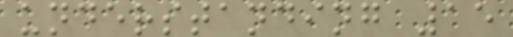understanding 15
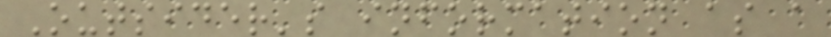Outsider's information as a
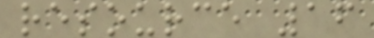resource 16
